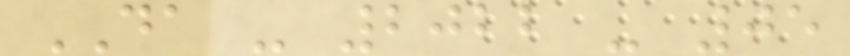DA - 2022 - 05
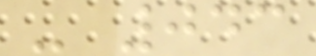- 043
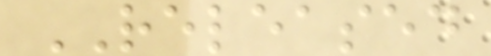RELEASED
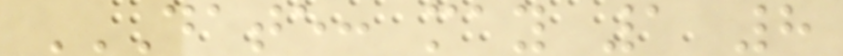DATE: MAY 1 8
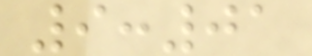9:01
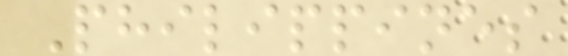Philippines
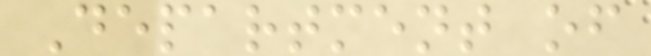Department of
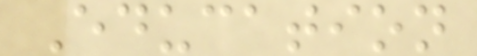Education
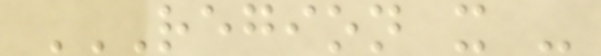REGION X -
